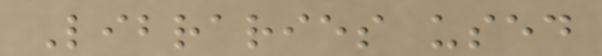Libraries used
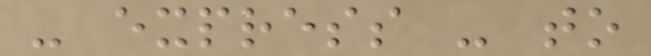- express - to
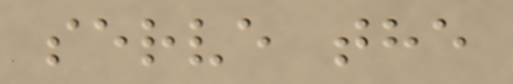serve the
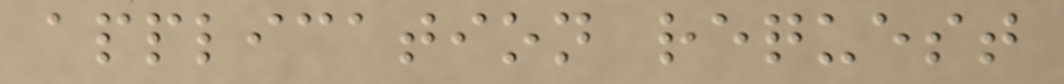application request
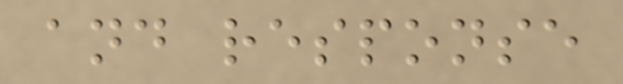and response
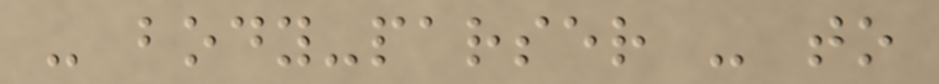- body-parser - to
